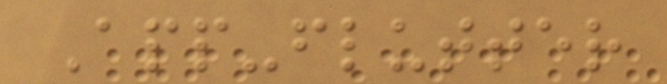App-flutter
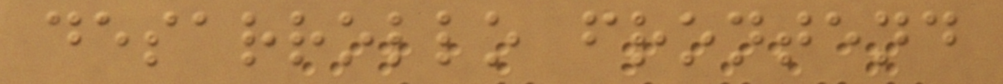desarrollo frontend
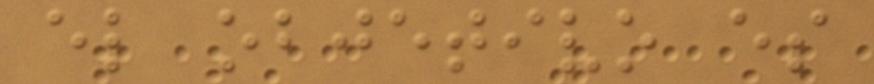el objetivo es
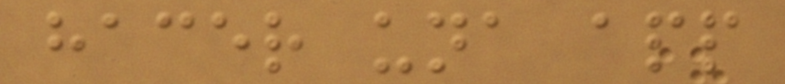hacer una app
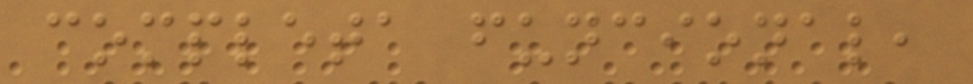completa funcional,
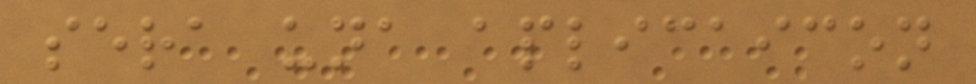sera una aplicaicon
